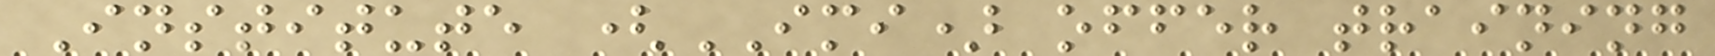Institute (IMI) offer training
